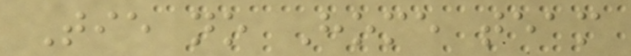Tie no Home team
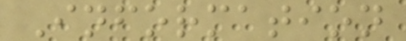Information
